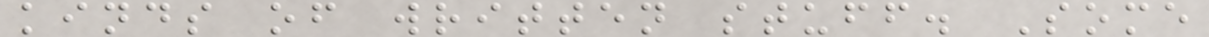kinds of written stuff. Some
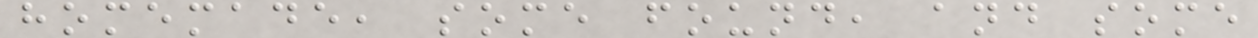homemade, some found, and some
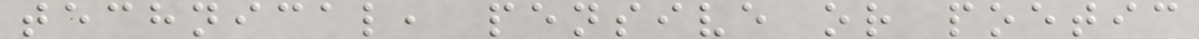technical, pensive or poetic
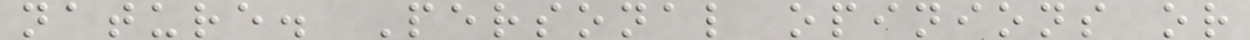nature. Personal opinions or
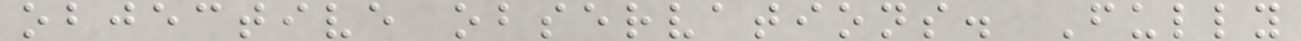objective observations. Fully
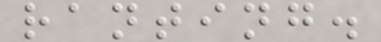ranting.
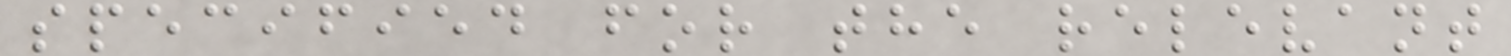specified for the relevant
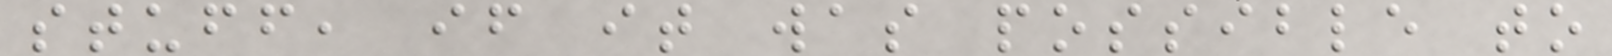stuff, if it was possible to
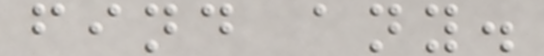find any.
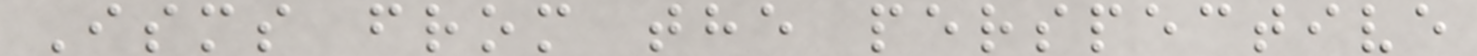Isms from the perspective
